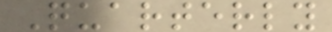Quarterly
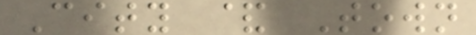City & Town
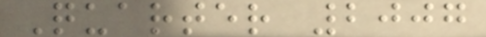Quarter 2007
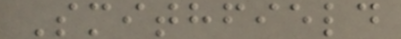Smithfield
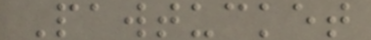Pawtucket
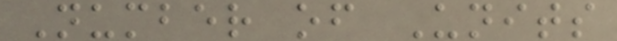Number of Units
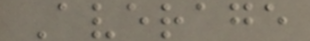Average
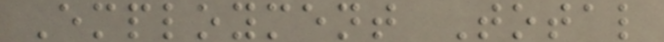Employment Total
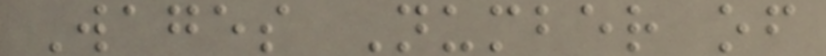Wages Number of
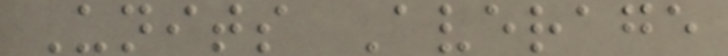Units Average
